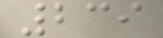239
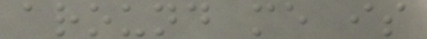around me is
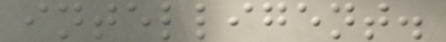intelligent.
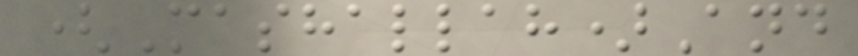(Mashallah)And
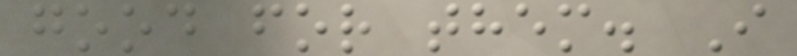good for them. I
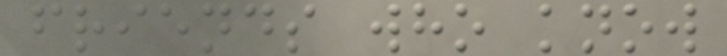friends who know
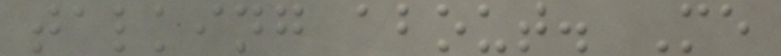talking about. Me
